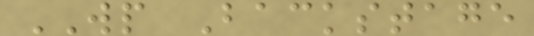WP Backstage
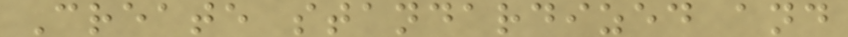Create standardized and
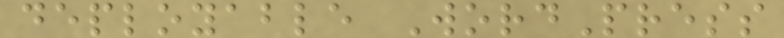deployable WordPress
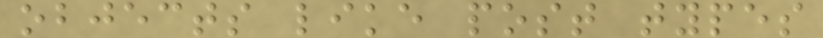objects like post types
